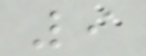9
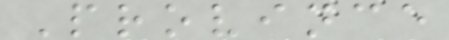Province
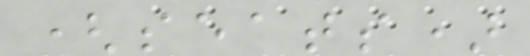(seats)
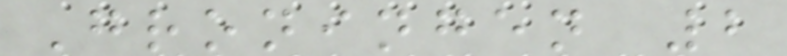Groningen 2
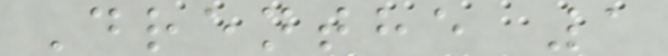Drenthe 1
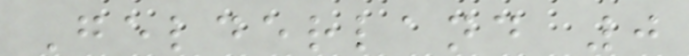Gelderland 0
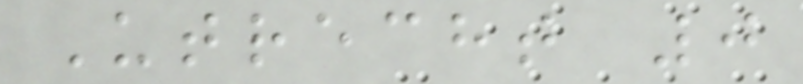Utrecht 0
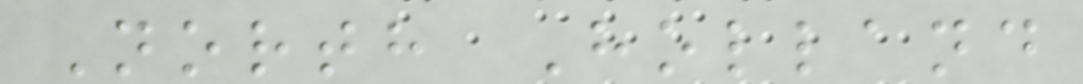North Holland
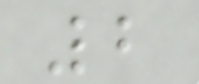2
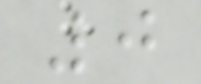0
